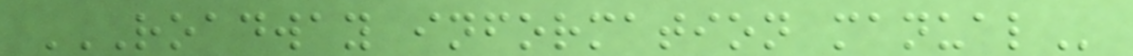ROADWAY INFORMATION MANUAL
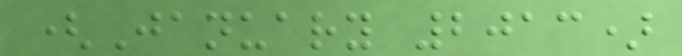(January 2013)
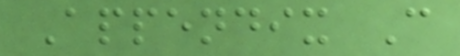Appendix C
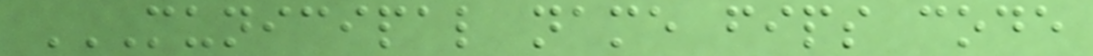MUNICIPAL NAME FIPS CODE
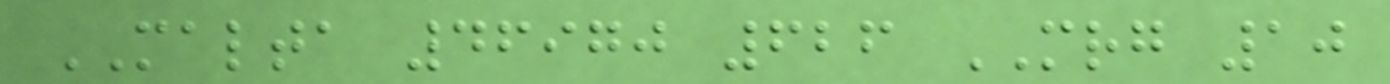MALTA 46970 626 MRG 10
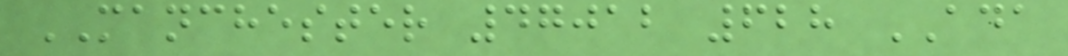MANCHESTER 47012 628 ADA
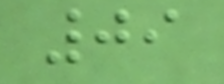09
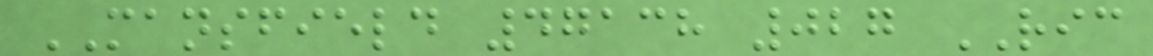MANSFIELD 47138 027 RIC
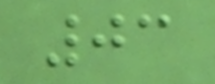03
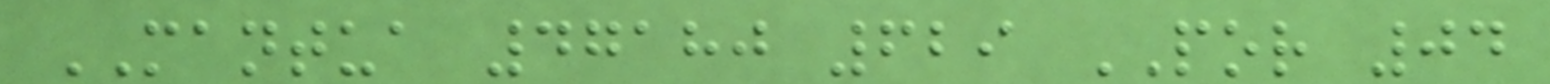MANTUA 47180 629 POR 04
